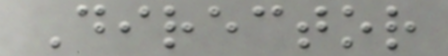Director
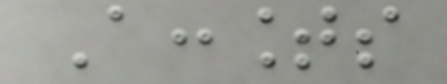Accounts
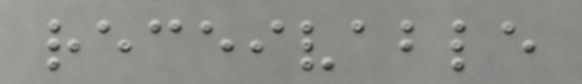receivable
